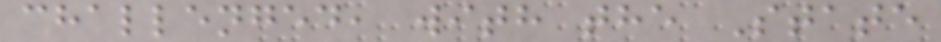challenged, with the State
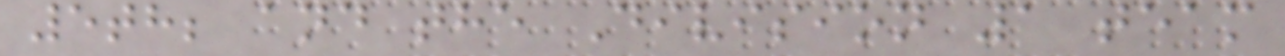5th; and the Division 1 team
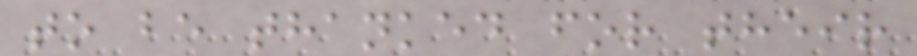to be thanked for their
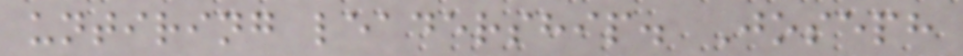untiring leadership. Joseph
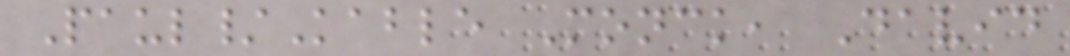Paul/Kable Monck, David
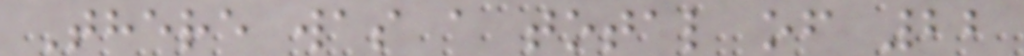There was a total of 22
